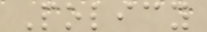Policy
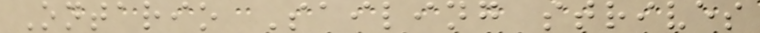Ontario Sailing strives
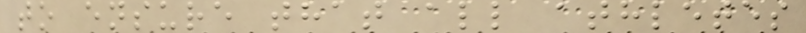to ensure that all athletes
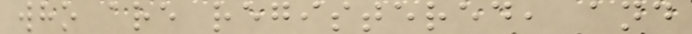who are registered, and
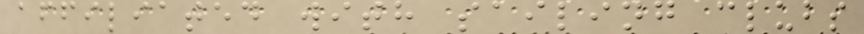affiliated with sailing clubs
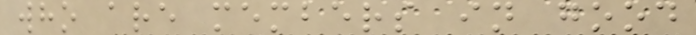who are members in good
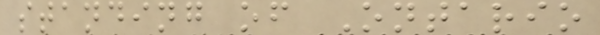standing of Ontario
